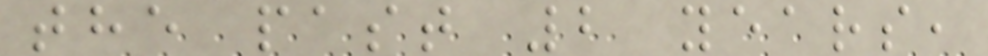the past 2 years,
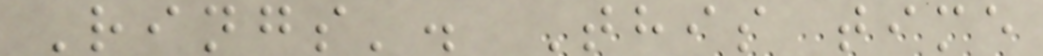Rings'. This time
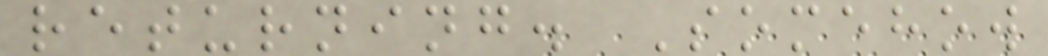returning. Somehow
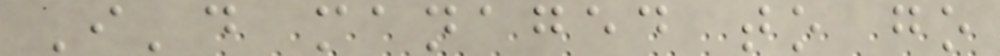I'd managed to go
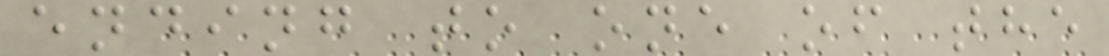ending to one of the
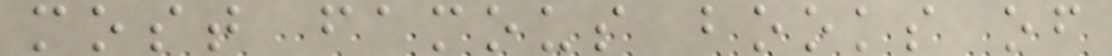most famous books of
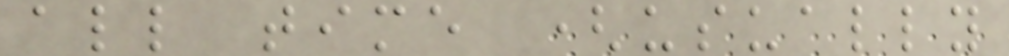all time (usually
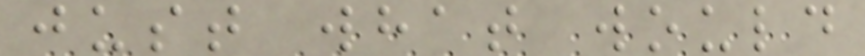just what would
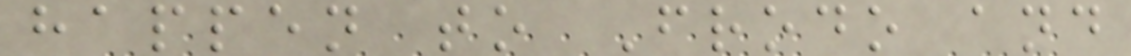happen to Frodo and
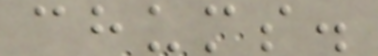chums.
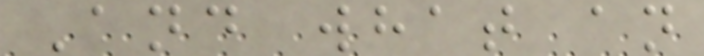And what an
